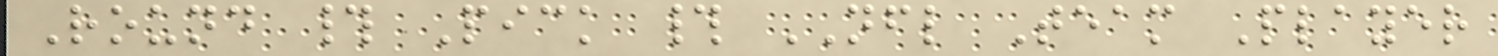Round # Pick # NFL Team Player
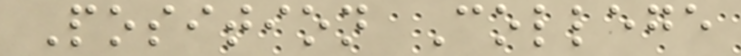Position College
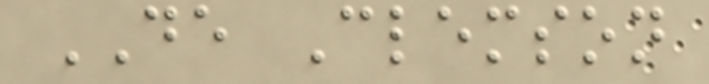DE Clemson
